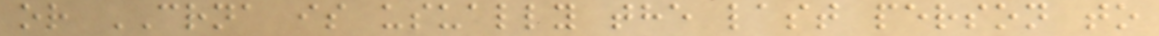or CRNA is usually the last person to
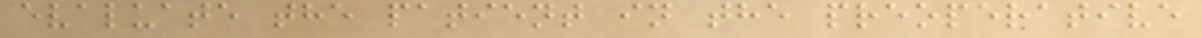evaluate the patient in the preoperative
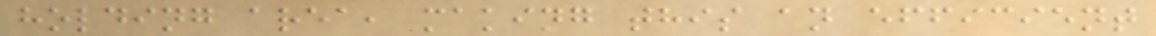holding area, making this an efficient
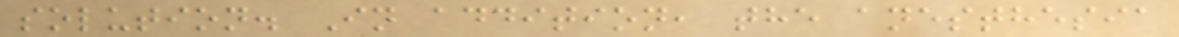solution. In addition, the anesthesia
